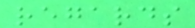regards
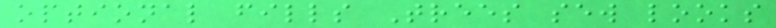optional fills Trees sew looks
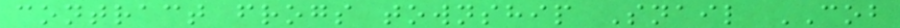contract frogs township Snail COB
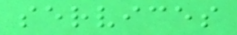services
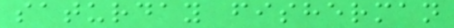saturday fisherman
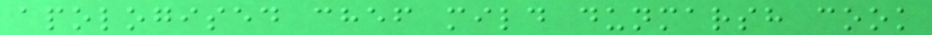apologised chef mild dunmarsh cook
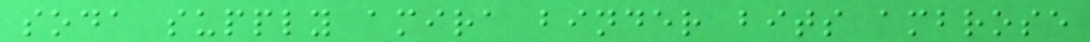soda supply amira binder bits ambrose
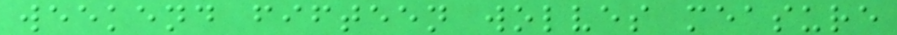weekend fifteen wolves measure
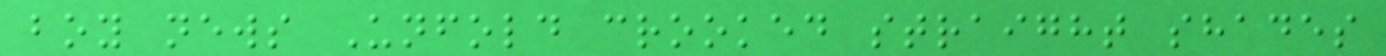boy news Unfold crooked straight shades
